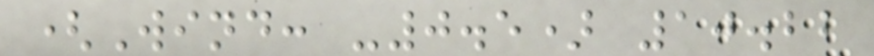(Wind: -0.5) 10.22
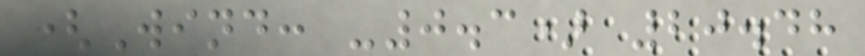(Wind: -0.3) 20.48
